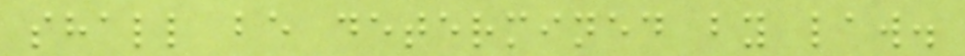shall be determined by law.
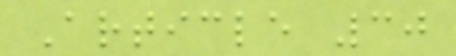Article 30
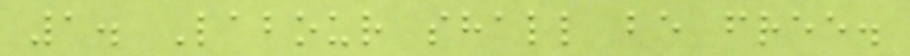1. Labour shall be free.
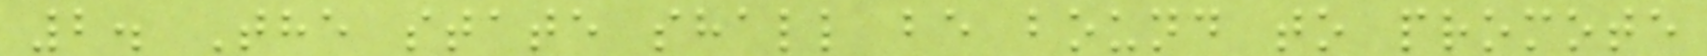2. The state shall be bound to promote
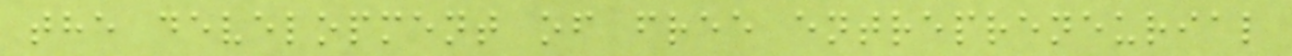the development of free entrepreneurial
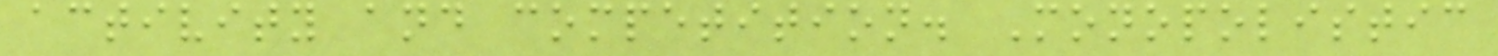activity and competition. Monopolistic
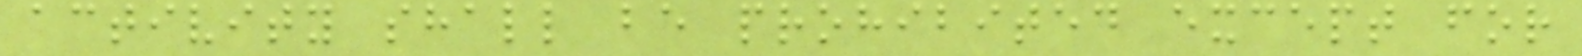activity shall be prohibited except for
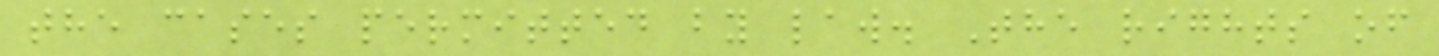the cases permitted by law. The rights of
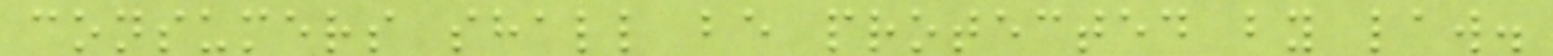consumers shall be protected by law.
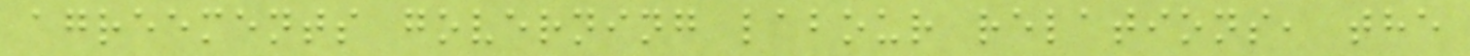agreements governing labour relations, the
